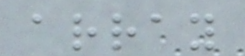array
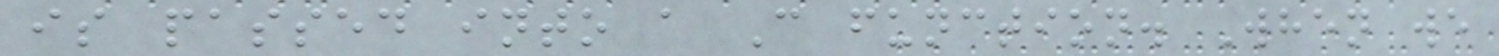is passed into a C function. When we
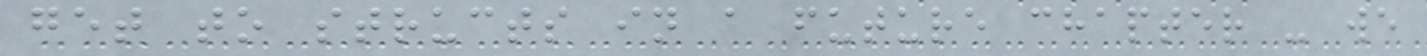get to structs in a future chapter - we
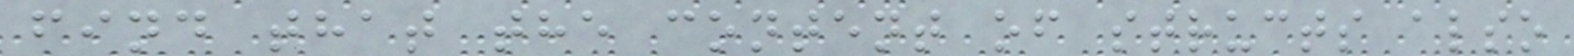find that the content of structs also
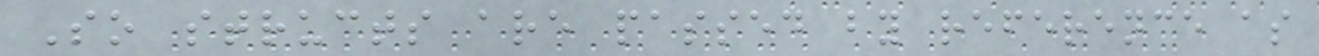So structs are passed by reference as
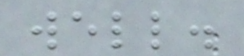well.
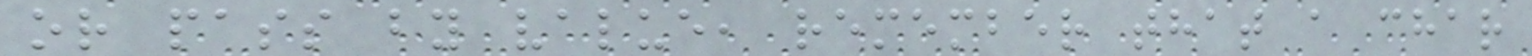or pass by value, remember that a char
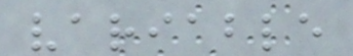variable
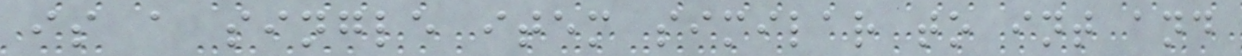is a single item similar to int and
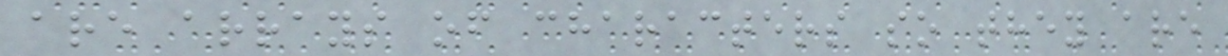are arrays of characters so they are
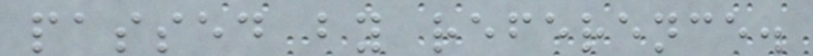passed by reference.
